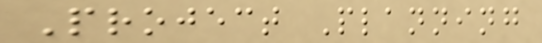Project Planning
